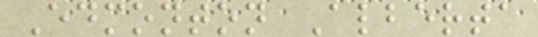Edmonton Alberta
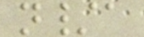n/a
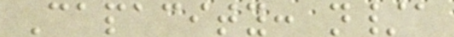Capacity: n/a
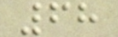68
